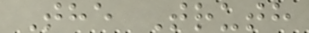The Truth
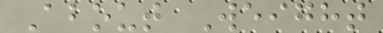About Weight
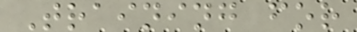Training for
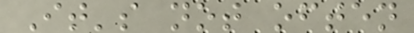It's not often
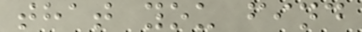that you find
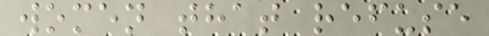women that refuse
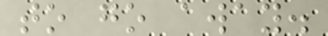to go away.
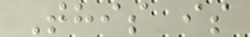This is
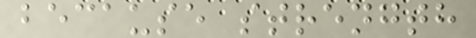because strength
